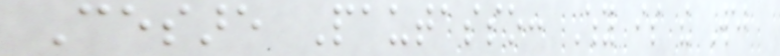Cesare Pautasso: Why is the Web
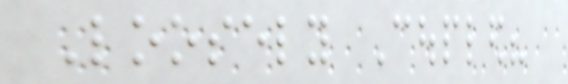Loosely Coupled?
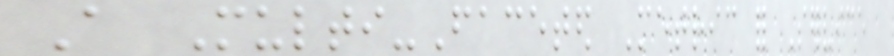A Multi-Faceted Metric for Service
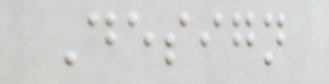Design
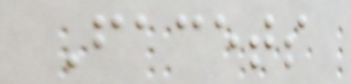Facets
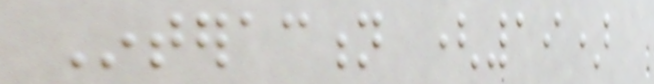Interaction (19)
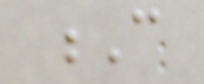C
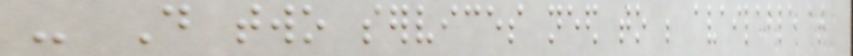- Do two services need to be available at
